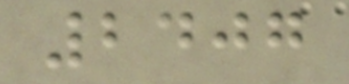2407
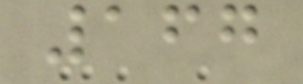167
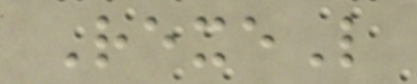RexeL
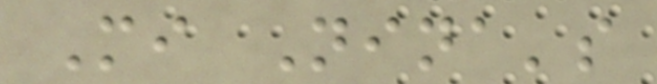Mi Nina's
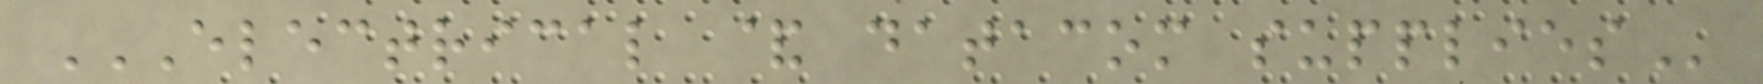ELECTRICAL & DATACOM SUPPLIES
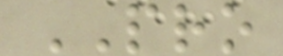PRO
